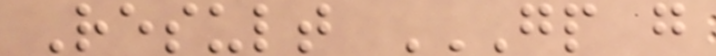Result GP G
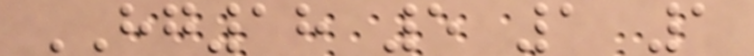HG18 5 1 1
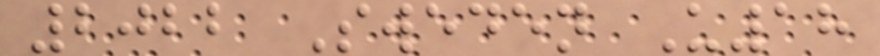2022 Sweden U18
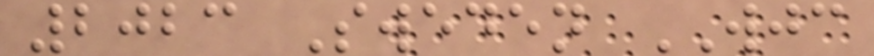2023 Sweden WJC
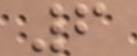6
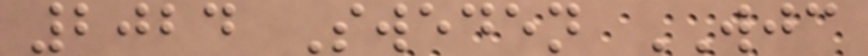2024 Sweden WJC
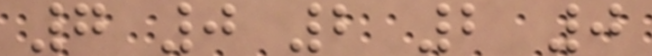7 0 2 2 0
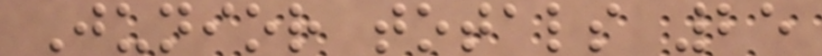Junior totals 25
